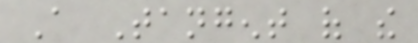A Tangent of the
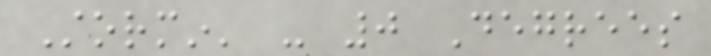Stormin' - 0 Degrees
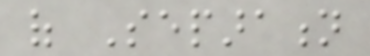of Separation
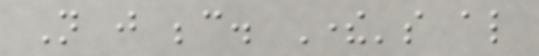Not just because. There's also
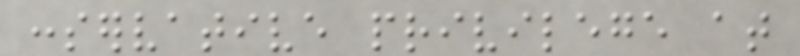conservative privilege at
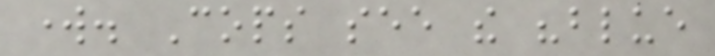work. Cops see the "blue
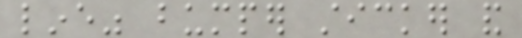line" bumper sticker and
